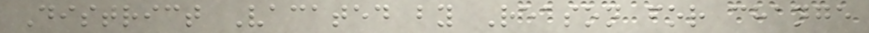District Vacated by Reason for change
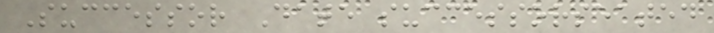Successor Date successorseated
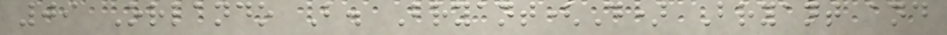09 Orlando B. Bryant(D) Bryant and
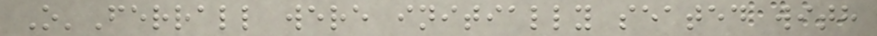O'Ferrall were initially seated with
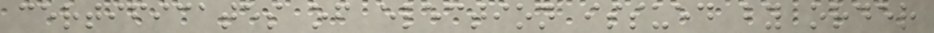certificates of election issued by order
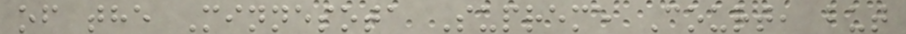of the Minnesota Supreme Court, but
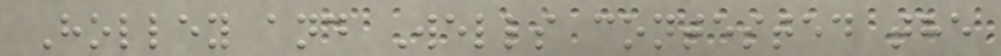Holley and Wells contested the
